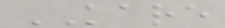KARE
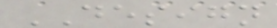DESIGN
